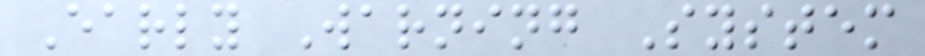Early Warning System
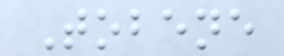Tobene
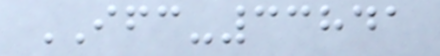IFC-33841
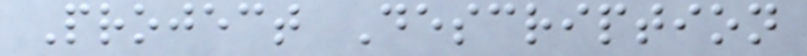Project Description
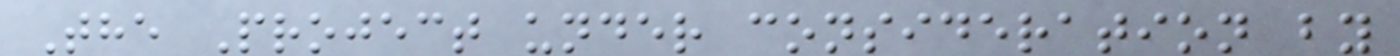The Project under consideration by
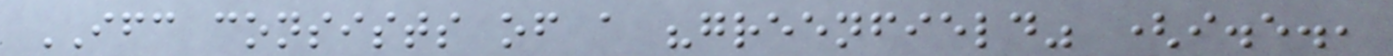IFC consists of a "greenfield" (i.e.,
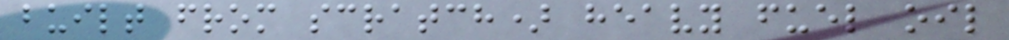built from scratch) heavy fuel oil
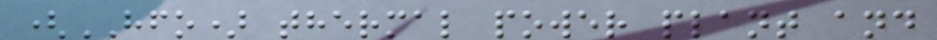(HFO) thermal power plant and
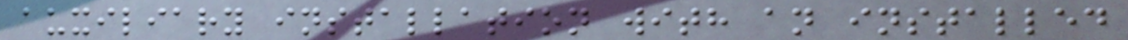auxiliary installation with an installed
